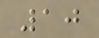10
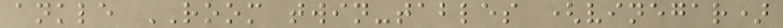ankle ROOM twin-tables (vinegar)
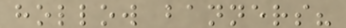hollow banners?
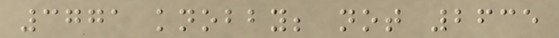3771 knobby; not 2635
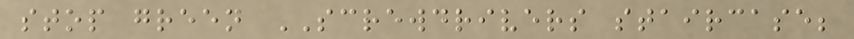stop green SCREWDRIVERS staircase;
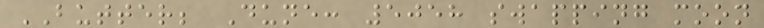BUTTER; Dune: 5058 swapping moon
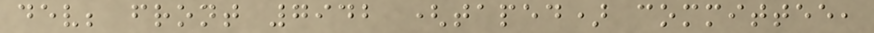dev; front 7942 (taped) committee,
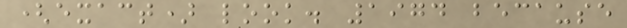(exact) look. 1974 because
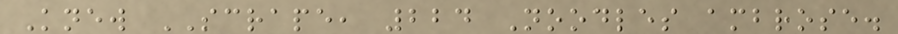Knew SCRAPE, 224 Noodles ambrose.
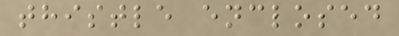thistle enclosed
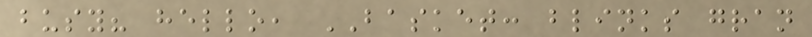busy? hello, BASKET: blinks gran
